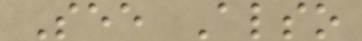See Also
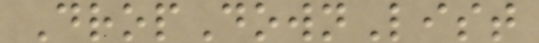DropDownList
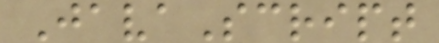JavaScript
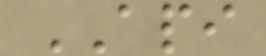API
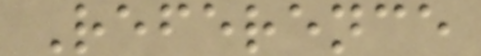Reference
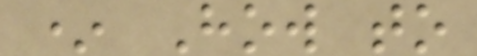* How to
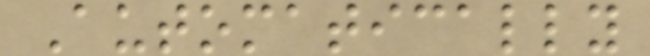Automatically
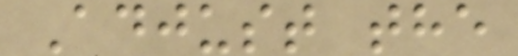Adjust the
